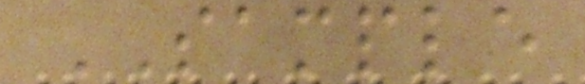SAMPLE
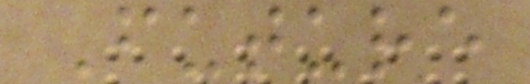Future
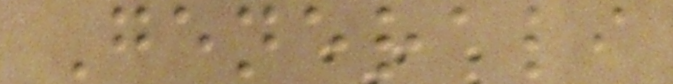Generali
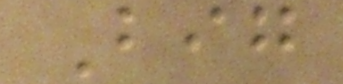Big
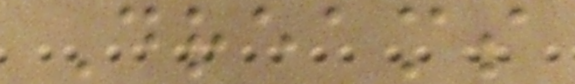Dreams
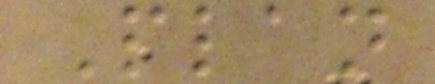Plan
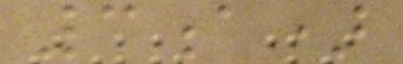3a)
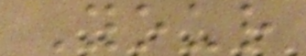Your
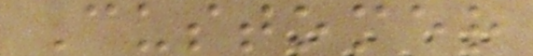Customer
